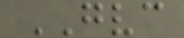GVC
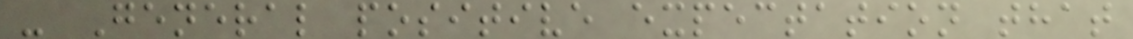- General positive expectation that
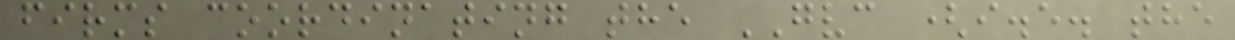firms coordinating the GVC (i.e. the
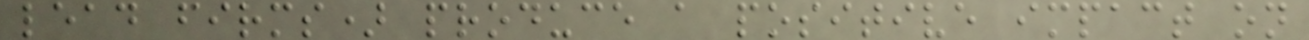lead firms) produce a positive impact on
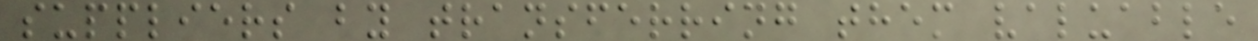suppliers by transferring them valuable
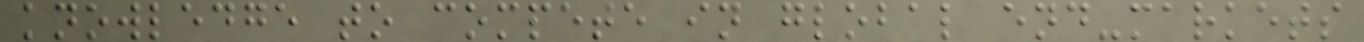knowledge to compete in global end-markets
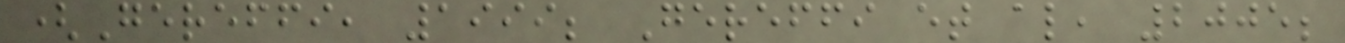(Gereffi, 1999; Gereffi et al, 2005;
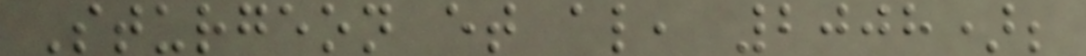Sturgeon et al, 2008);
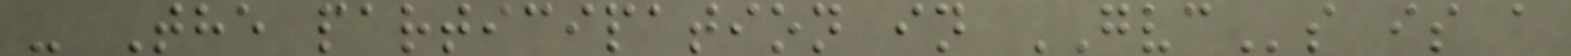- The participation in GVCs is a
